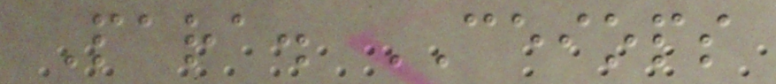Para. CEIOPS
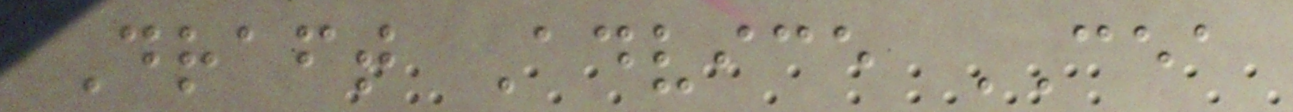Draft Advice CEA
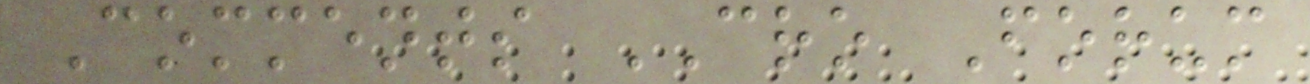Comments CRO Forum
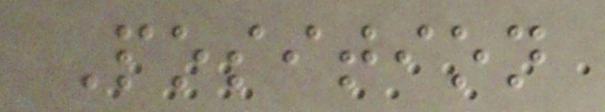Position
